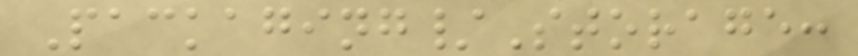Packaging/Storage:
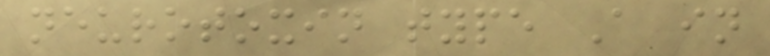neurotoxin type A in
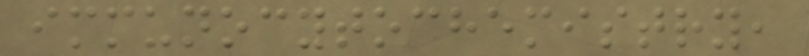immunocytochemistry,
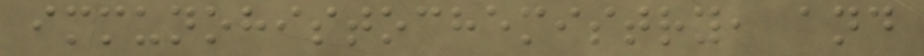immunohistochemistry, and
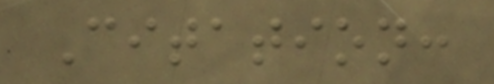Citation:
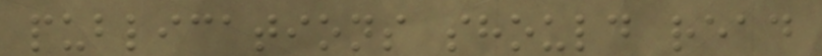publications should read
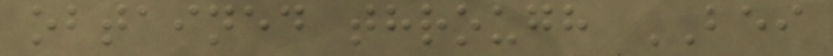obtained through BEI
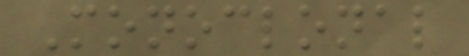Monoclonal
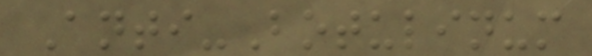Anti-Botulinum
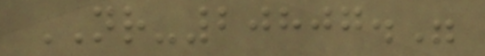NR-20807."
